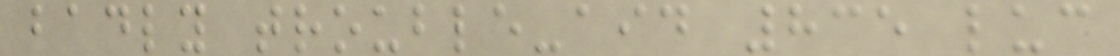badly trouble-aid 835 luc
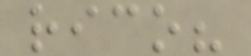rico?
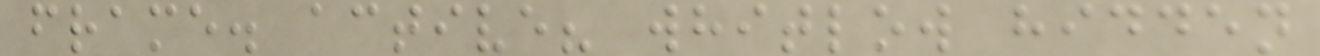frame. active? whitlow hidden
